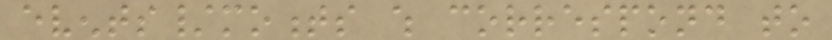events/moments which correspond to
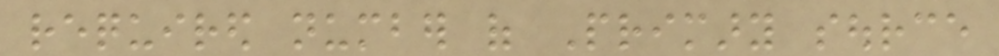required number of Primary source
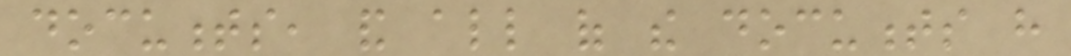documents, and all of the documents have
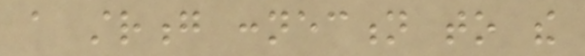a strong connection to the
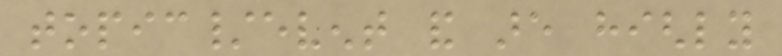topic/event and are highly
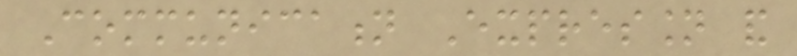Communication Expression and
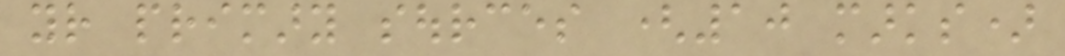your primary sources (10 marks)
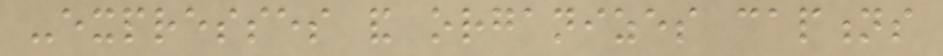-expresses and organizes captions
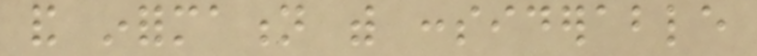and information with considerable
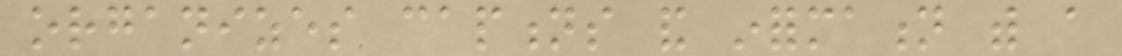organizes captions and information with a
